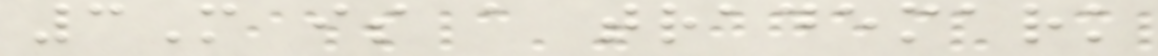3M is a trademark
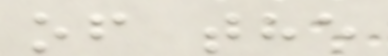of the
